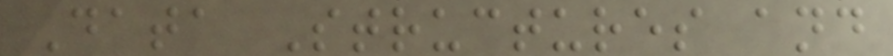Data Structures and
